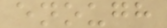enough
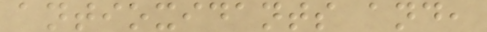antioxidants and,
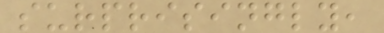surprisingly,
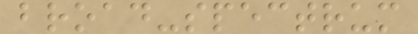broad-spectrum
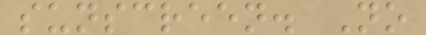sunscreen. No
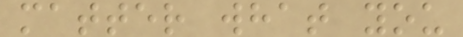matter what you
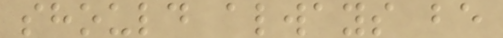should always be
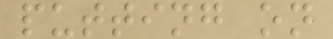putting on
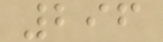296
